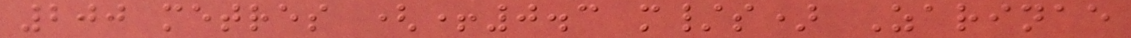200 metres (+0.3 m/s) Zarinae
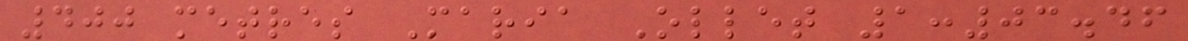400 metres Maria Ollet 1:03.46
